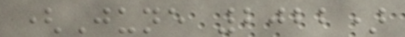(June 2022)
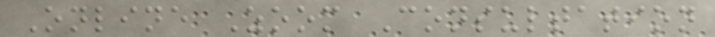Online Zoom Consultation
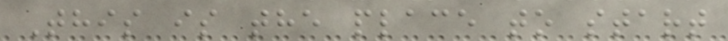This is the place to start
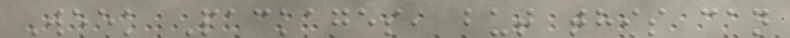Week Packages, but this can
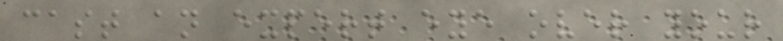cast an expert eye over your
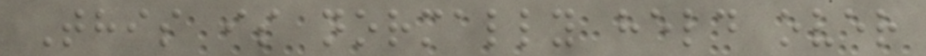This is normally held over
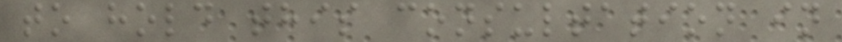to hold this consultation in
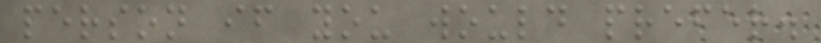person if you would prefer.
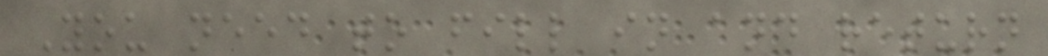You need to fill in and return
